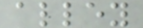alley
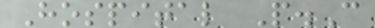Hospital P.C
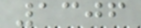1306
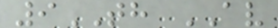9TH AV
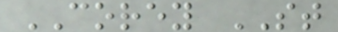COREY ST
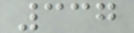337
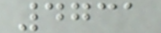4731
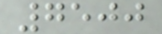7500
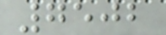7502
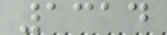1314
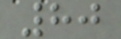80
